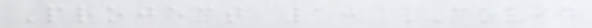Project 1: COVID
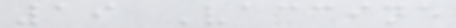19 Vaccine
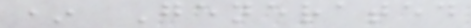* Generated
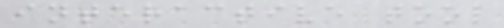interactive tool
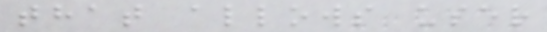that allows user
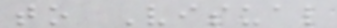to Visual
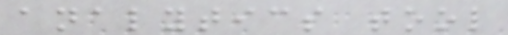analytics tool
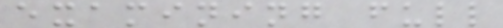examining full
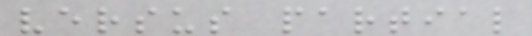versus partial
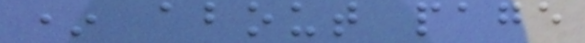* about page
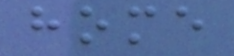home
